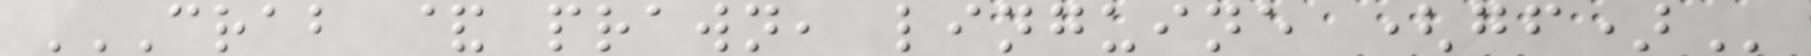CRAB & PRAWN, LINGUINE (GF)
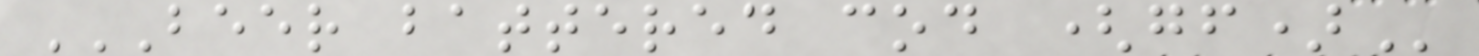BEER BATTERED COD (GF)
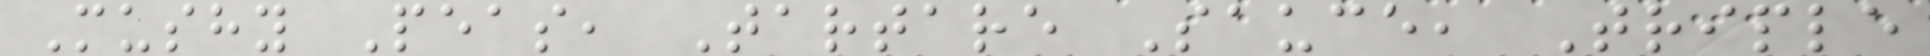Mushy Peas, Tartare Sauce, Triple
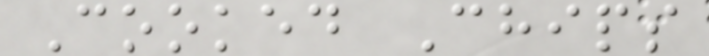Cooked Chips
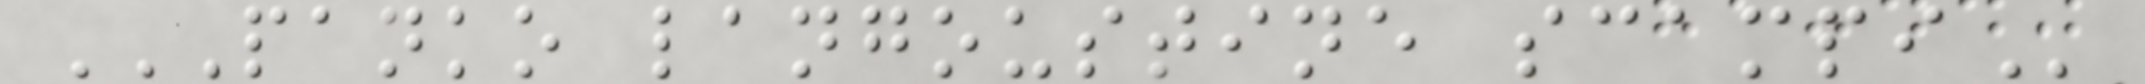PANKO LANGOUSTINE SCAMPI
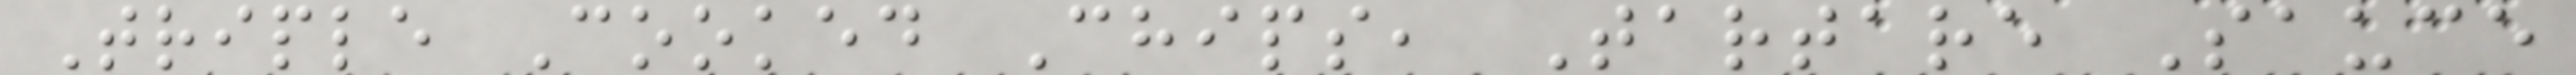Triple Cooked Chips, Tartare Sauce
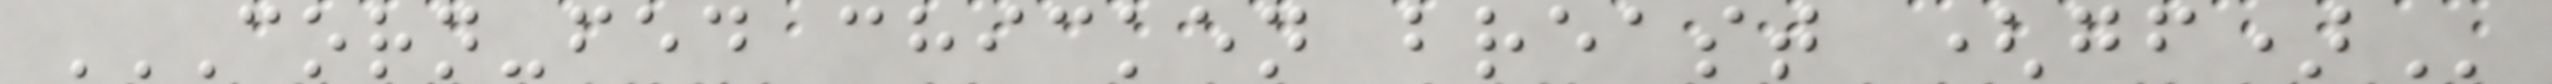CORN-FED CHICKEN BREAST (GF)
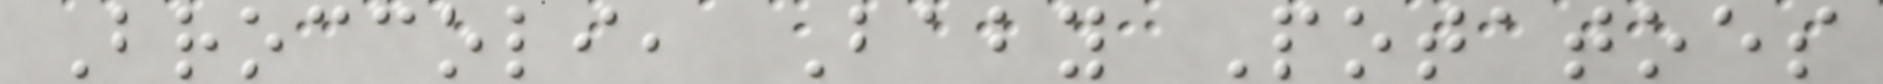Broccoli, Baby Potatoes
